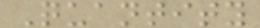Quantity
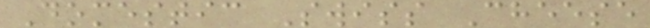Domestic Swiss Cheese
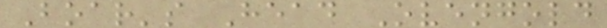Boar's Head Ovengold
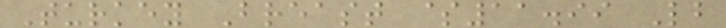Turkey Breast $11.99 Lb
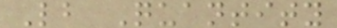Lb Quantity
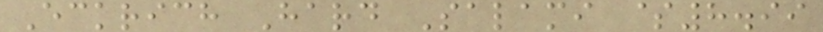Eckrich Hard Salami $8.99
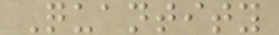Quantity
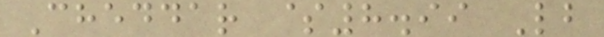Cheddar $8.99 Lb
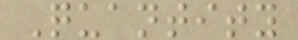Quantity
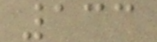133
